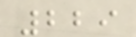229
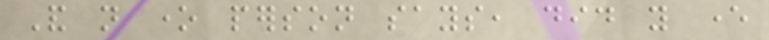And not one person says, did you ever
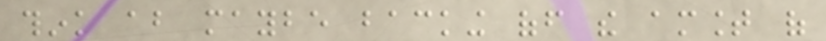think about maybe backing off the amount of
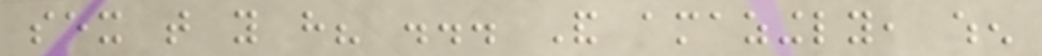sex that you have? ... And amazingly, when
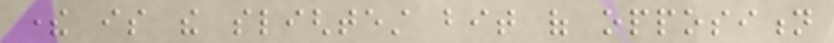there is the slightest bit of opposition
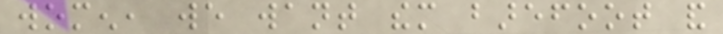women, we want them barefoot and
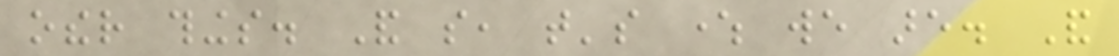other things. And so, that's where we are. And
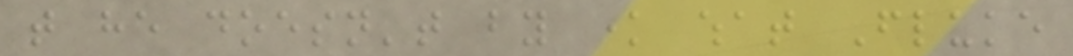that he doesn't by know what Fluke
